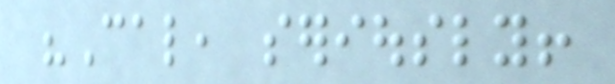"Cal, seriously!
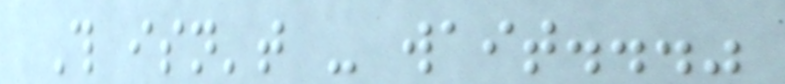This isn't - wait..."
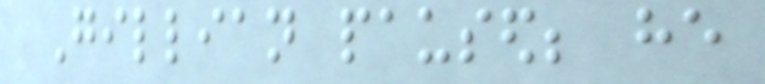Gillian paused; he
